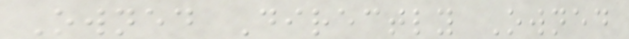Owned Directly Owned
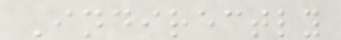Indirectly
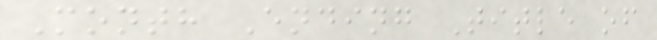Month Ending Title of
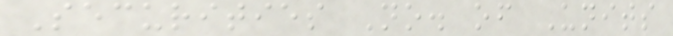Securities No. of Units
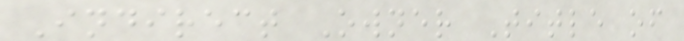Indirect Owner Title of
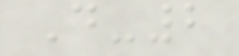D-2
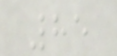85
